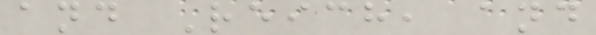and Reich, and
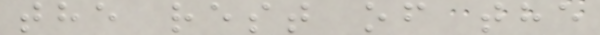the rest of the
